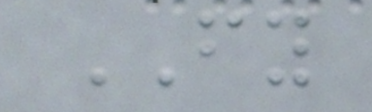FY
